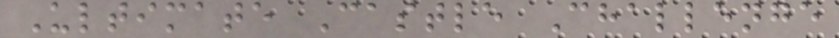Ultimate Castle Challenge
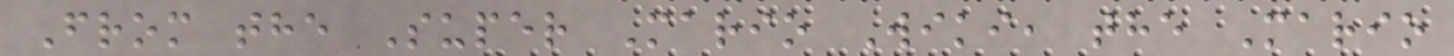From the Super Mario Wiki, the Mario
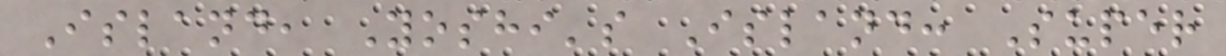Island, Yoshi's Island: Super
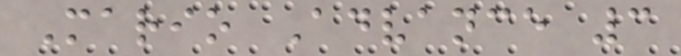Mario Advance 3
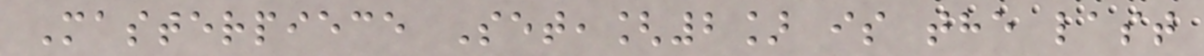Masterpiece Set,[2] is the last
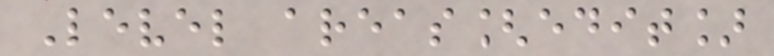Level areas[edit]
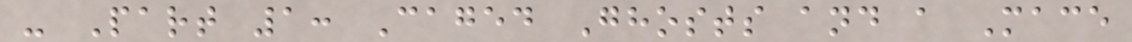- Part 1: Caged Ghosts and a Mace
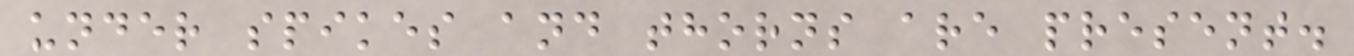under spikes and thorns are present.
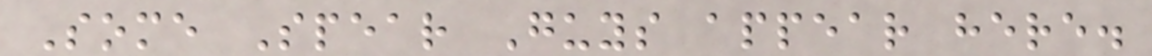Some Spear Guys appear here.
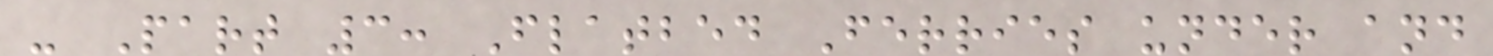- Part 3: Flatbed Ferries under and
